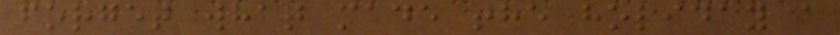forget what made the holiday a
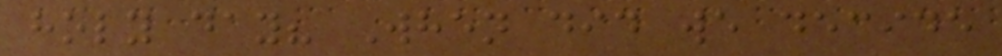holy day? When did we decide
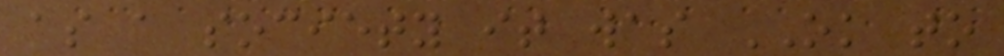as a society it was OK to
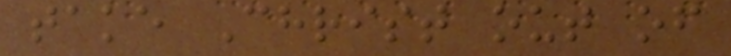take Christ out of
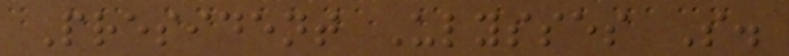President Ulysses S.
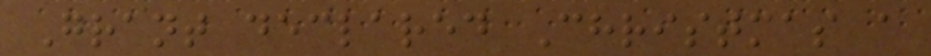Grant declared Christmas a
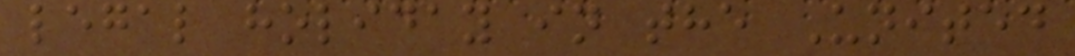legal holiday in the United
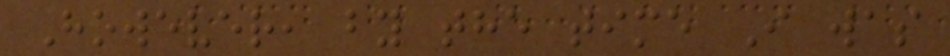However, by the time I was
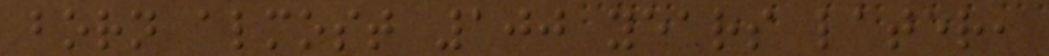born almost 100 years later,
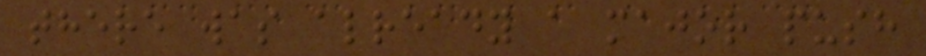there was already a major push
